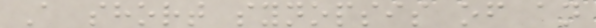A short synopsis of an
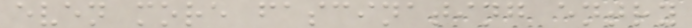even more fascinating entry
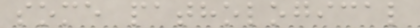some pathological
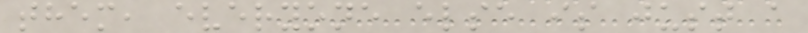them, everyone else is just a
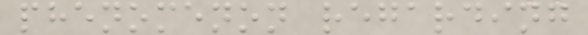phenomenon regarding
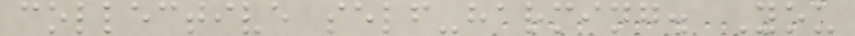collective self-harming. You
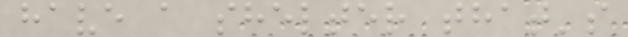have a shelter that's
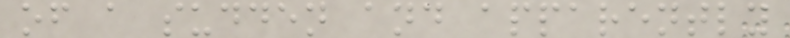of a sudden and apparently
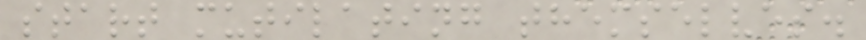start mutilating themselves.
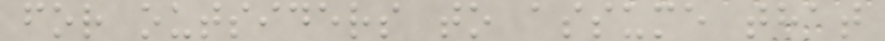for outsiders to assume that
